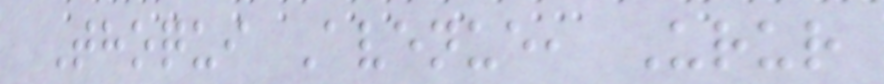Thoqui Avenue, Urur
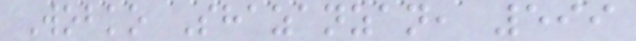Wobko Shazanzan, 599
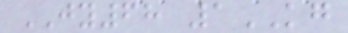JY68 1KG
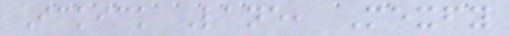Ickick Lane, Mexfy
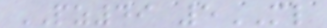PZ49 5ML
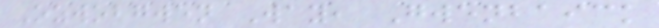Ozwobgwen Way, Gwenbaick
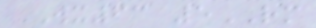WX63 5RM
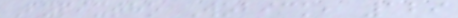Fypixtho Wobick, 129
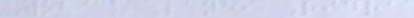Wobick Lane, Ridra
